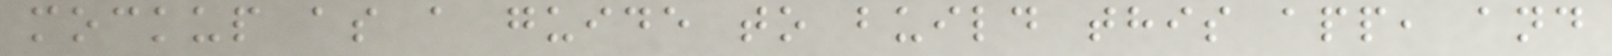mockup as a guide to build this app, and
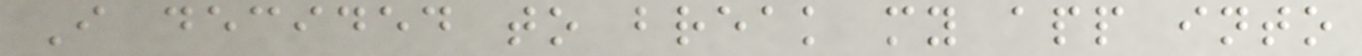I decided to break my app into
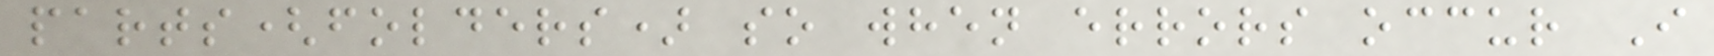parts(folders) so when errors occur I
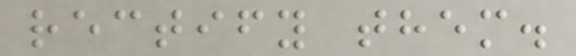rectify them.
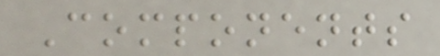Components
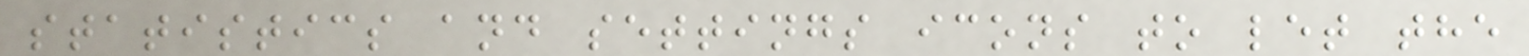statistics and settings icons to let the
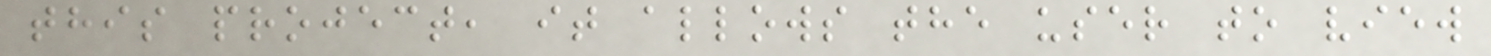this project, it allows the user to view
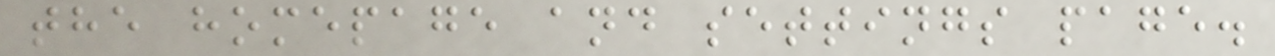the homepage and settings page.
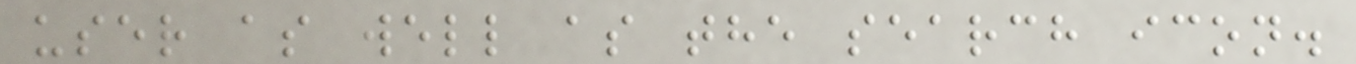user as well as the search icon.
